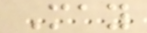May
